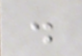.
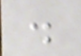.
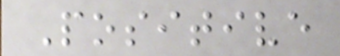Positive
